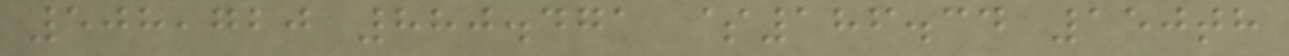508,720 880.471 $186.34 150th
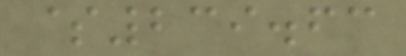$239.63
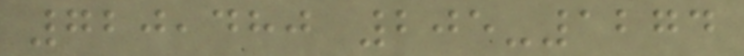720,480 205-1274
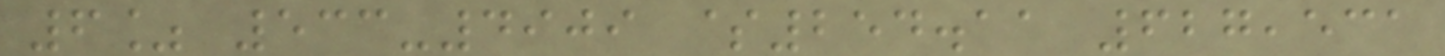6% 533-4909 $254.11 627,531
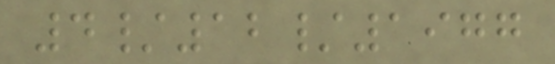4/12/1977
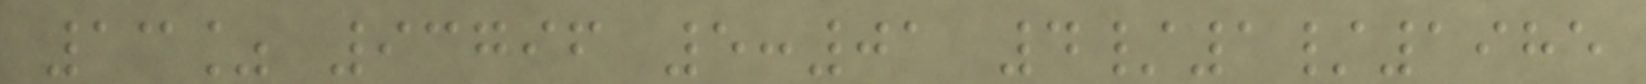13% 93796 5:01 4/1/1985
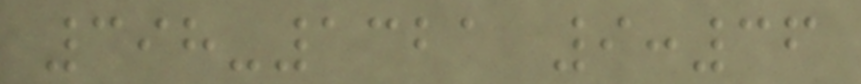398-1321 9:36
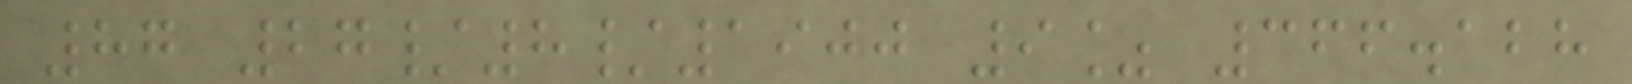87 27/8/1900 9% 366.128
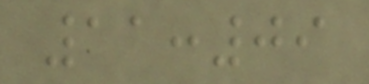11:09
